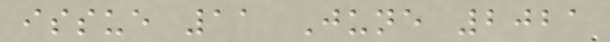issue 11 June 2021
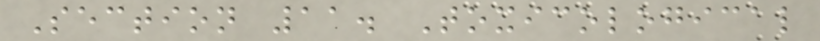Section 11. Toxicological
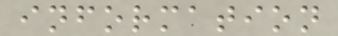information
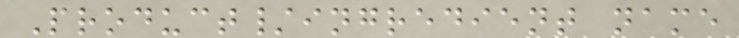Product/ingredient name
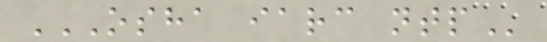OSHA IARC NTP
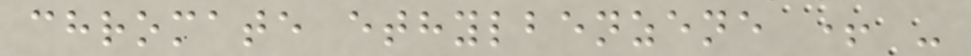chromate ethylbenzene + -
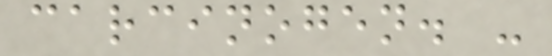carcinogen. -
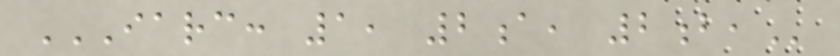IARC: 1, 2A, 2B,
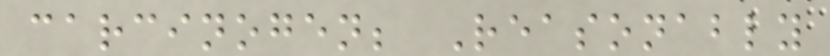carcinogen; Reasonably
